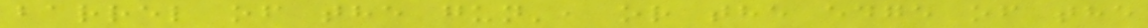barrel of the gun', or the edge of the
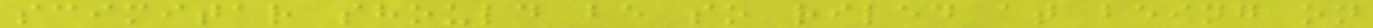scimitar should be so riled at being on
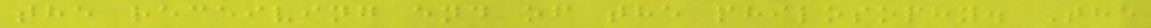the receiving end of the philosophy. The
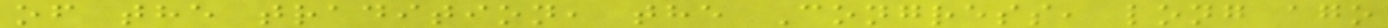of the tradition, the Congress, long ago
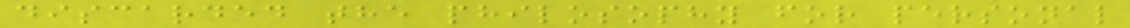discarded the philosophy for personal
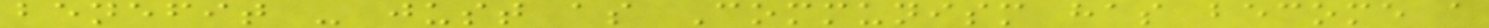benefit - just as Communism has become a
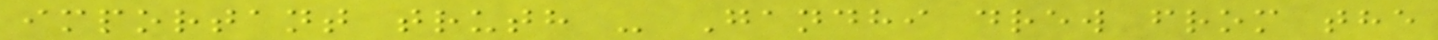important truth - Gandhi drew from the
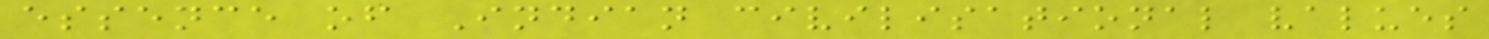essence of Indian civilisational values
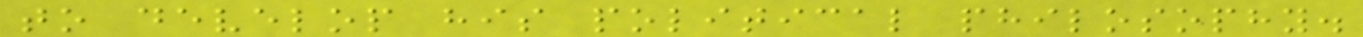to develop his political philosophy.
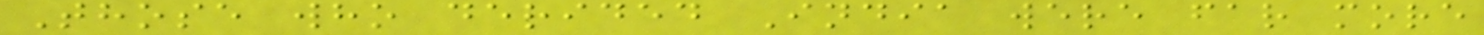Those who derided India were far more
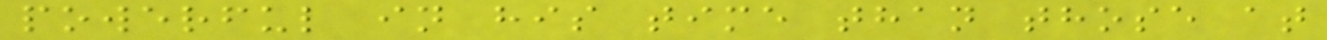powerful in his time than those at
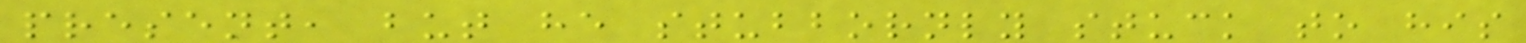present, but he stubbornly stuck to his
